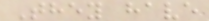They have
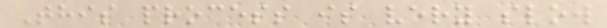This process is very slow
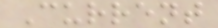Current
